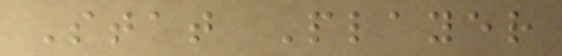Stat Player
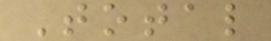Total
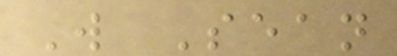W Sean
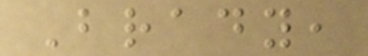Brady,
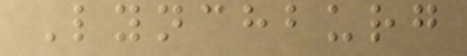Lynchburg
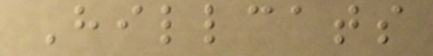Hillcats
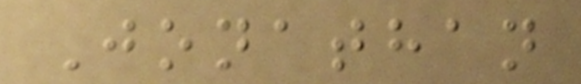Jonathan
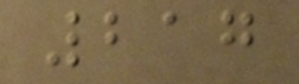217
